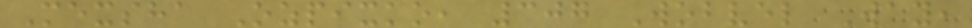Mexsha Ozpixko, 307 Wobvel Way,
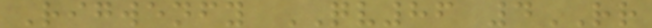Rigwenfy QV86 4RR
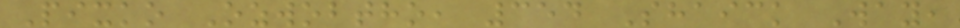Pixko Ozwobtho, 354 Shaick Way,
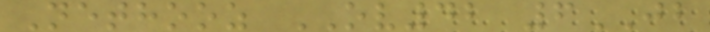Nethooz OV42 6JB
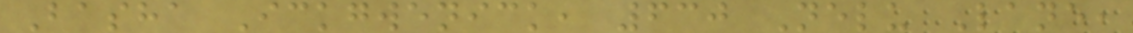Basha Ickgwenick, 630 Nelu Lane,
